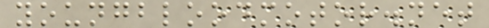youngbloodmotor.net
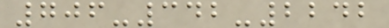706-342-2242
